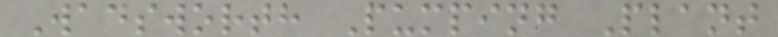Wadsworth Pumping Plant
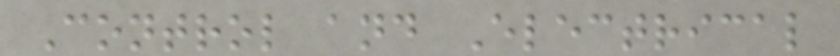Control and Electrical
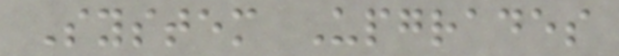System Upgrades
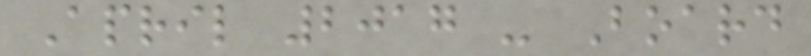April 2017 - Board
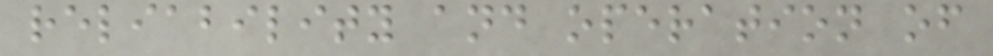reliability and operation of
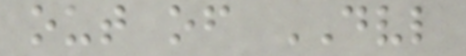out of DVL
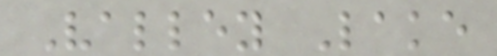Valley Lake
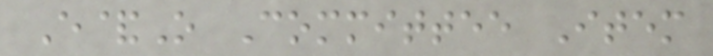E&O Committee Item
